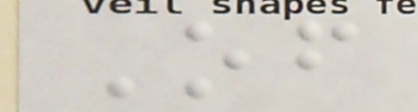Of
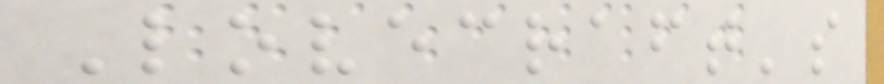Lovecraft's
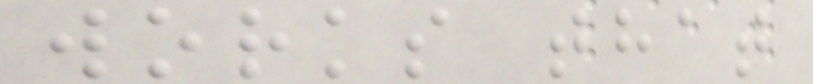works that
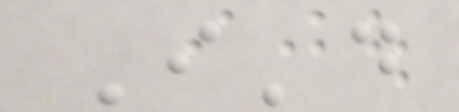I'd
